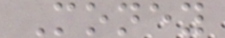Money
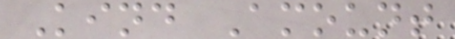Kind Amount
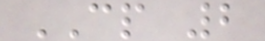CP 2
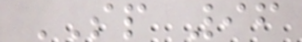SP 96
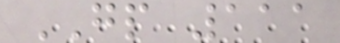GP 111
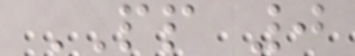PP 0
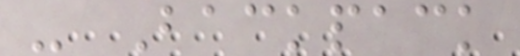- Backpack
